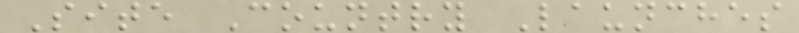Site Country Launches
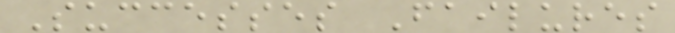Successes Failures
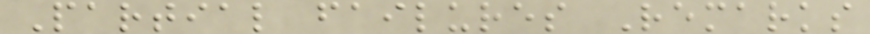Partial failures Remarks
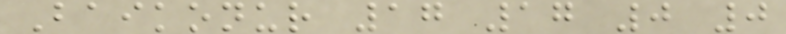Baikonur 17 17 0 0
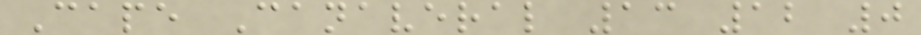Cape Canaveral 13 12 0
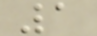1
